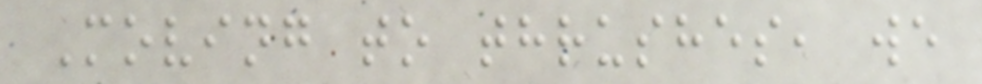Moving to thrushes, we
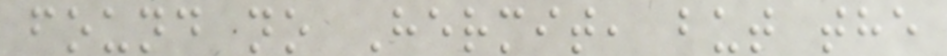found no Hermit, but the
